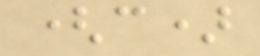(c)
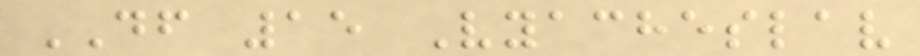DF 15 Vyacheslav
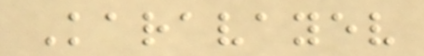Karavayev
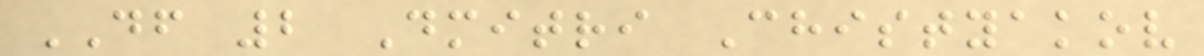DF 2 Dmitri Chistyakov
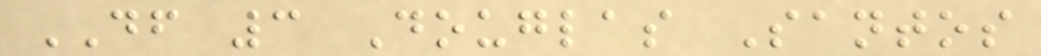DF 3 Douglas Santos
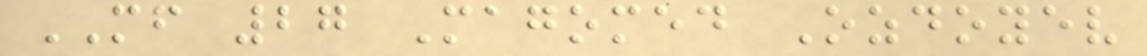MF 27 Magomed Ozdoyev
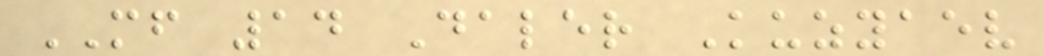MF 14 Daler Kuzyaev
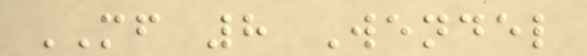MF 8 Wendel
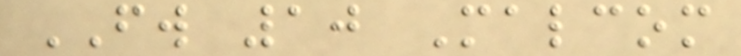FW 10 Malcom
